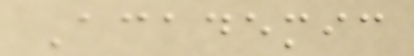Academic
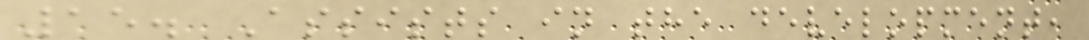15. Assists in the development,
